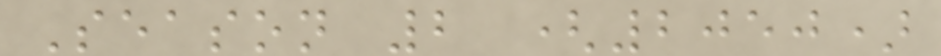Season 2 (2050)
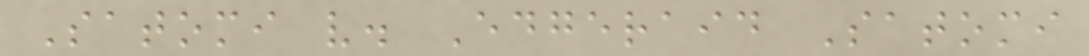Satomi v. Edgeraid Satomi
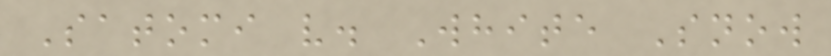Satomi v. White Snow
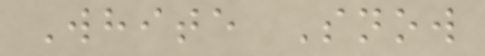White Snow
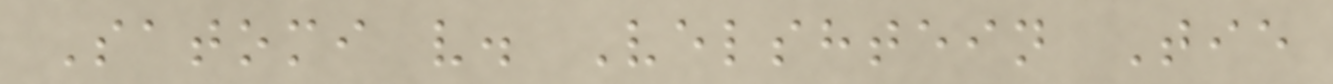Satomi v. Velshtein Tie
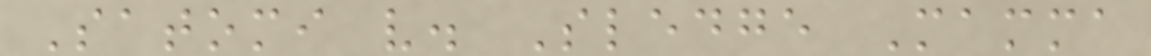Satomi v. Sledge Mamma
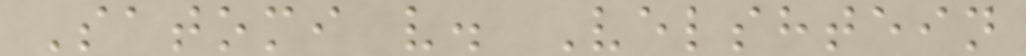Satomi v. Velshtein
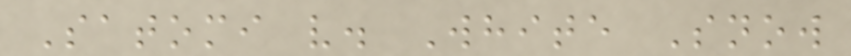Satomi v. White Snow
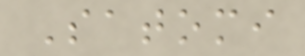Satomi
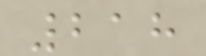218
